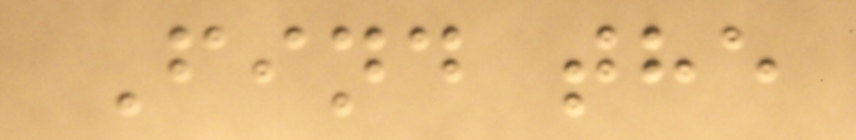Find the
